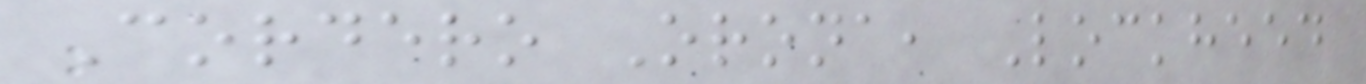Cordero Orona, Lockheed
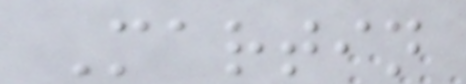Martin
